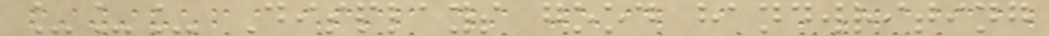___ Displays good handwriting
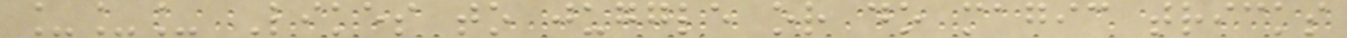___ Likes to juggle or do magic tricks
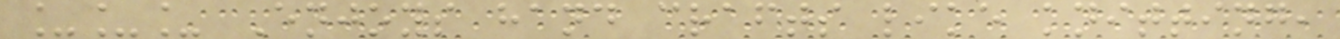___ Enjoys hand crafts like knitting,
